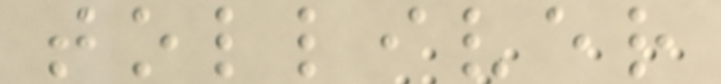tolliver
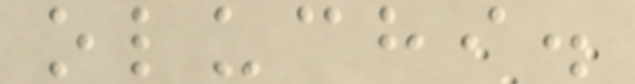oluchi.
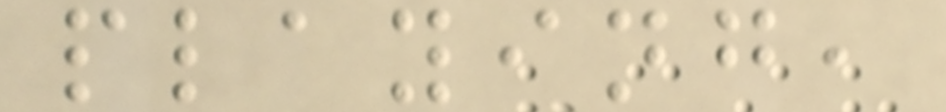playing,
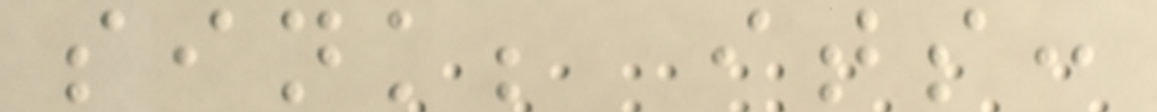sink; its:
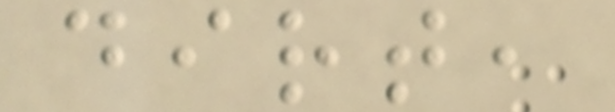dirt,
